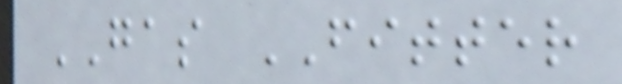GAS FITTER
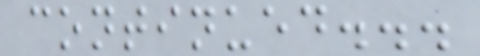continued...
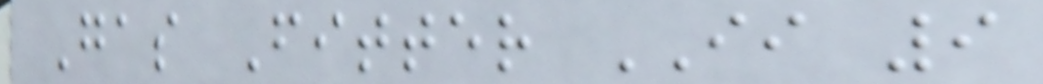Gas Fitter II 9
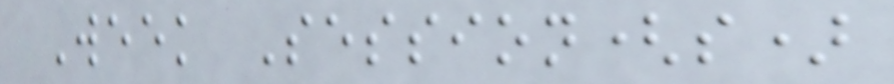Week Session(s)
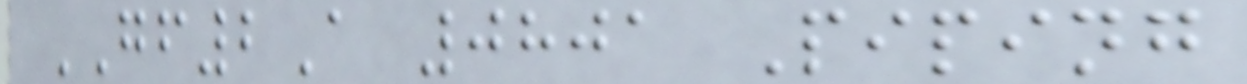GF2A 0801 Piping
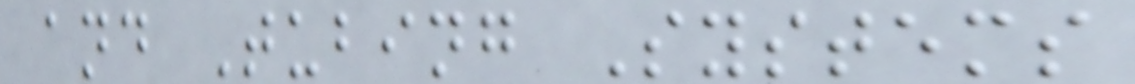and Tubing Systems
